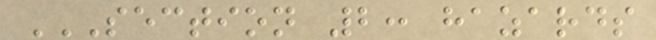SECTION 2: HAZARDS
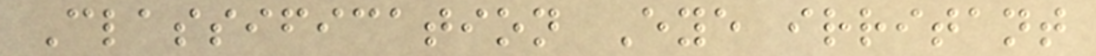Classification Eye irritant
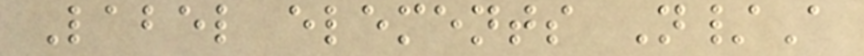Label elements N/A
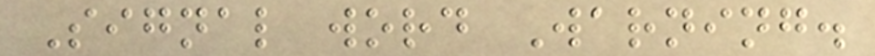Signal word Warning.
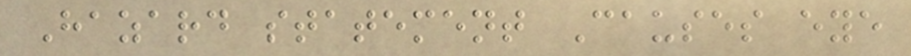Hazard statement Causes eye
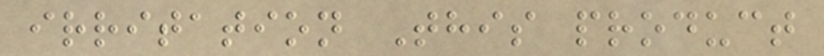irritation This product
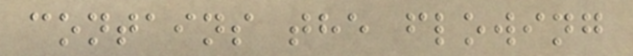contains the flowing
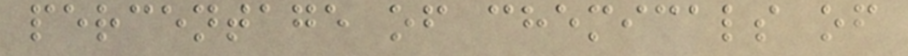percentage of chemicals of
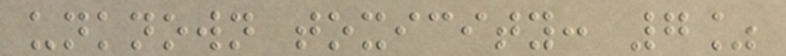unknown toxicity: 7%
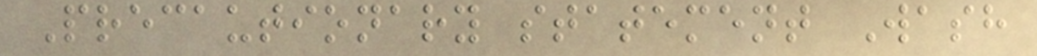Precautionary statement Wash
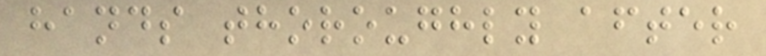hands thoroughly after
